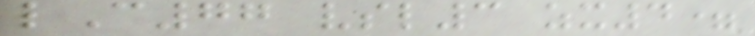lC77 vsl3 zx4=
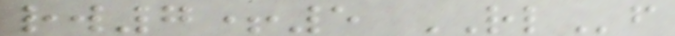rw7+5 RLf
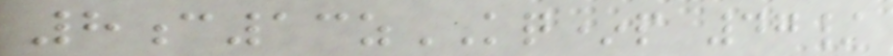8c13zKQ*p 47/
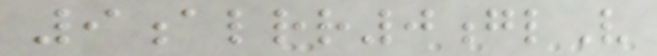9alrr0glV
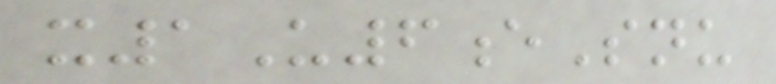x1U6eSnu
